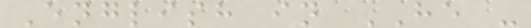English in HE -
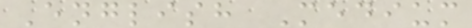English Medium
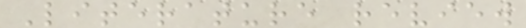Literature review
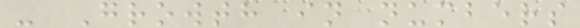- Growth in numbers
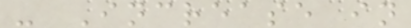- Increase in
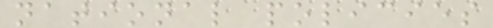national policies
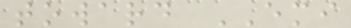toward EMI
